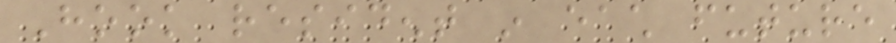Hook resident in each future
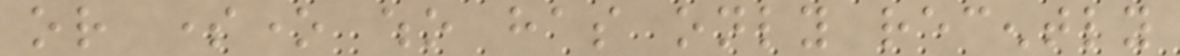or someone who has only recently
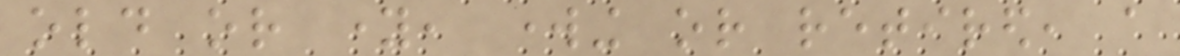old or young, working or retired, a
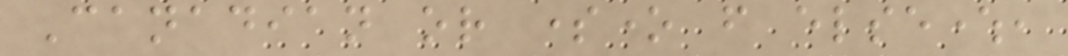Canadian or someone from elsewhere,
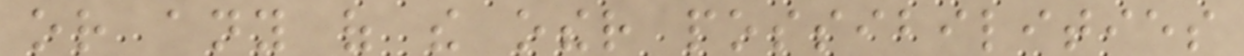or any of the other possibilities
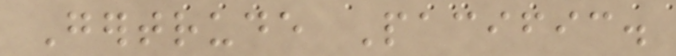Gertrude Pacific.
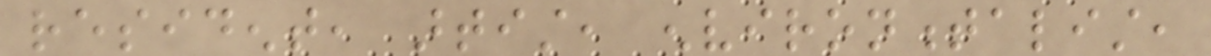resident, artist, environmentalist,
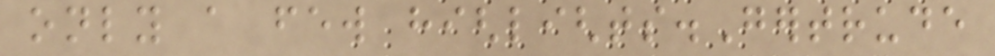only a few highlights.Gertrude
